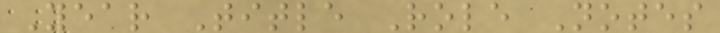Year Title Role Notes
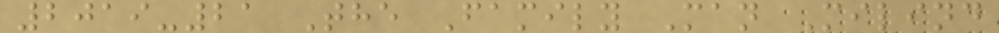2019-21 The Family Man Milind
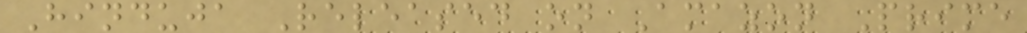Hinduja Released on Amazon Prime
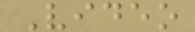Video
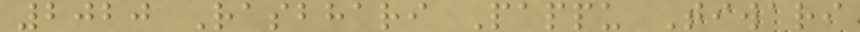2020 Rasbhari Pappu Tiwari
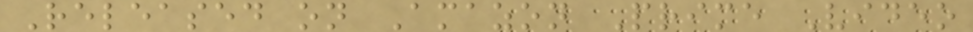Released on Amazon Prime Video
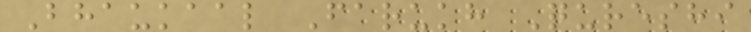Bhaukaal Farukh Qureshi
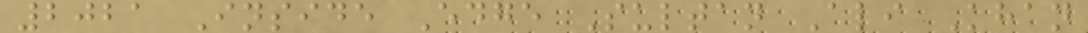2021 Inside Edge Sultan Ali Khan
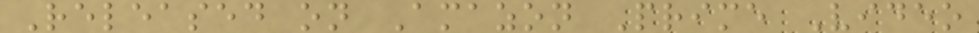Released on Amazon Prime Video
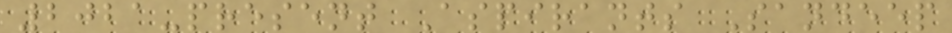2021-present Aspirants Sandeep
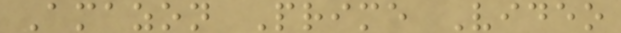Amazon Prime Video
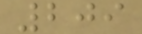209
